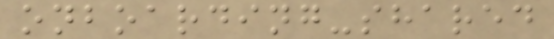onboarding-shared
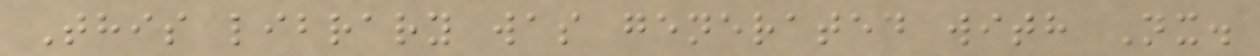This library was generated with Nx.
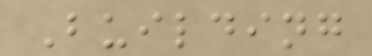Building
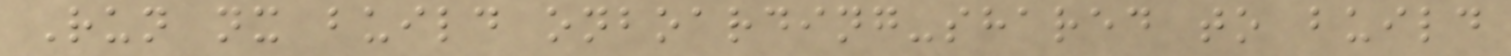Run nx build onboarding-shared to build
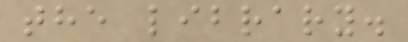the library.
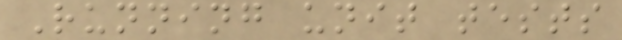Running unit tests
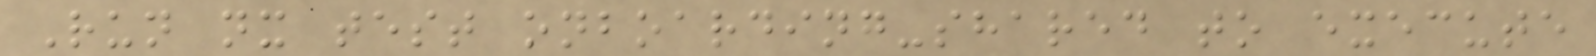Run nx test onboarding-shared to execute
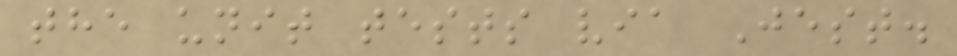the unit tests via Jest.
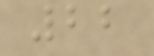22
